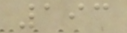193
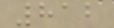812
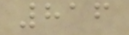816
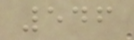546
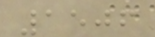1506
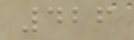426
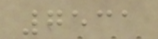7531
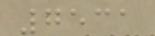7531
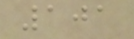101
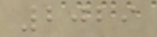2029
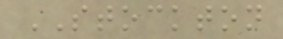STOCKTON
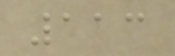113
